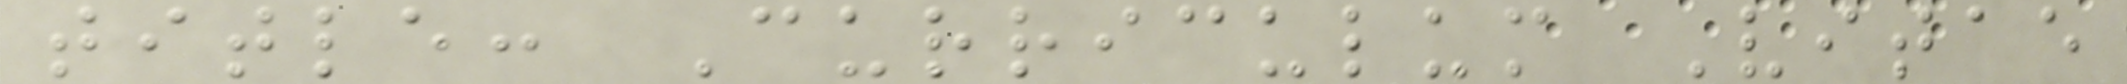title: Curriculum Vitae
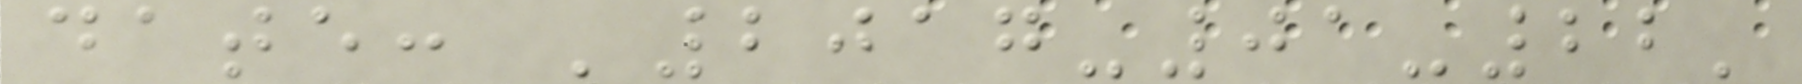date: '2017-01-22'
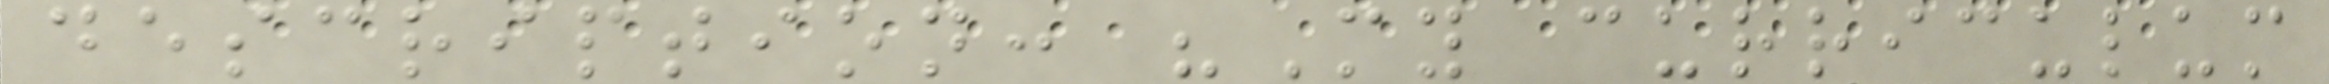description: "My curriculum
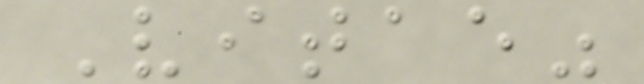Vitae"
